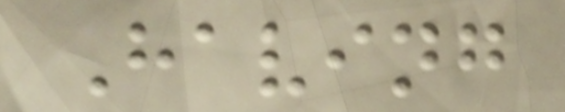Having
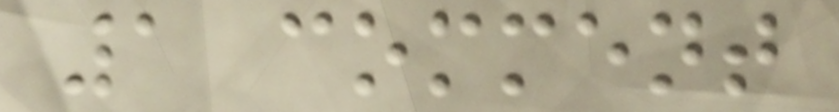1 comment
